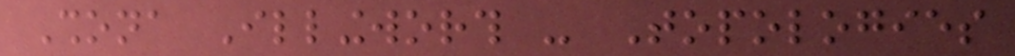Shona Illingworth - Topologies
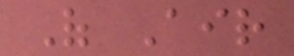Of Air
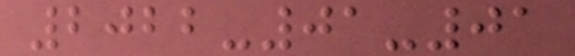2022-01-01
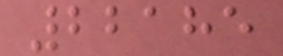22185
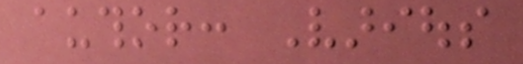author: Various
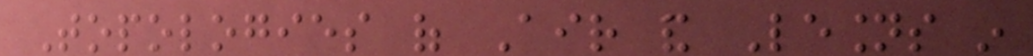Topologies of Air and Lesions in
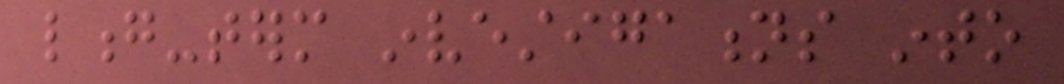long-term investigations into
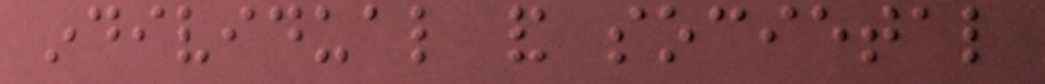individual and societal
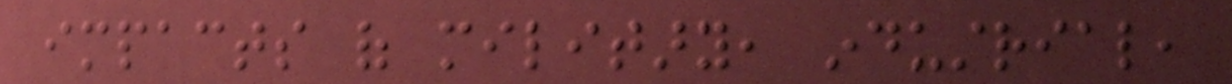impacts of military, industrial,
